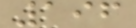196
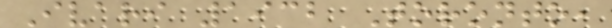Ivari 1932 Toronto,
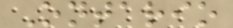Ontario
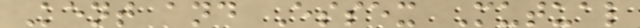Kent and Essex Mutual
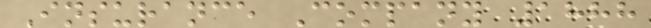Insurance Company 1888
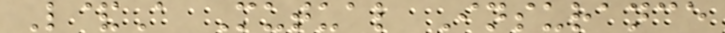L&A Mutual Insurance
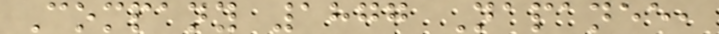Company 1877 Napanee,
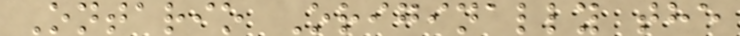Ontario Originally the
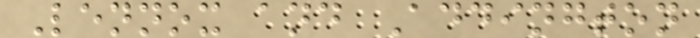Lennox and Addington
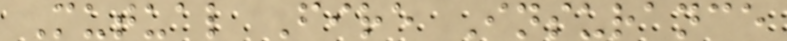Mutual Fire Insurance
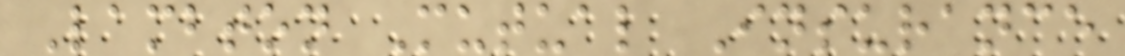Lambton Mutual Insurance
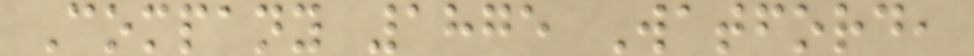Company 1875 Watford,
